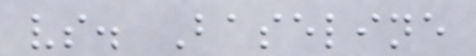vs. Baseline
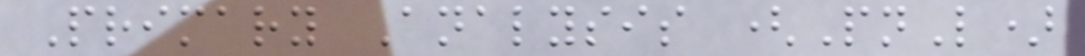Primary Analysis (PnL)
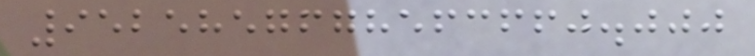9525857678563660.000
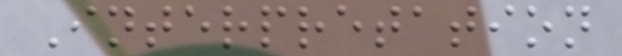Interpretation
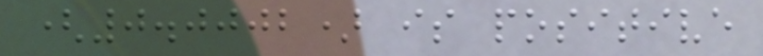(0.0002) is positive
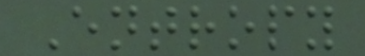Entropy
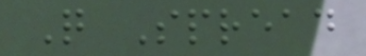Q Spread
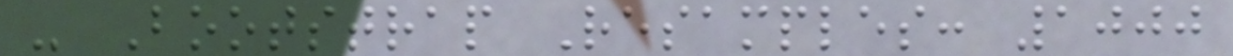- Bootstrap Resamples: 1000
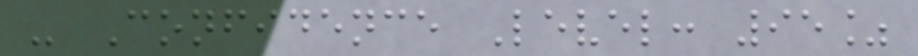- Confidence Level: 95%
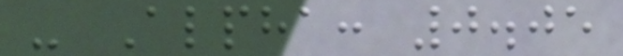- Alpha: 0.05
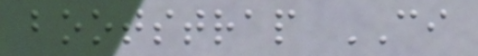bootstrap CI
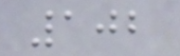102
